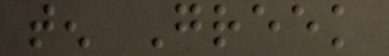ten Greek
